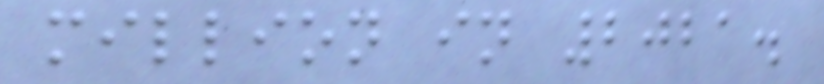million in 2021.
